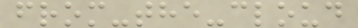from-the-cloud
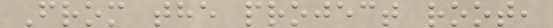From the project root,
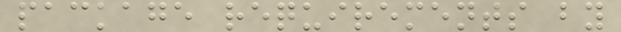package requirements by
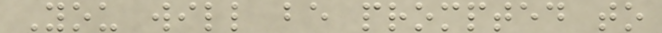You will be prompted to
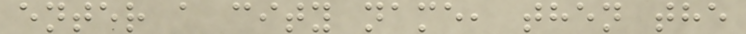enter a city name, then the
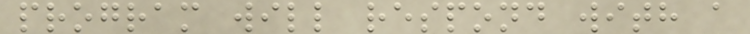program will respond with a
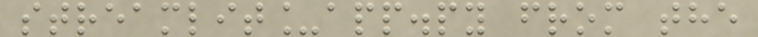streamlit_app.py from the
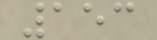153
